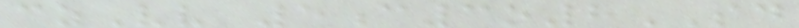czVv 5c3o8SD
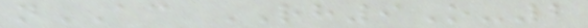nAC RH9O-2
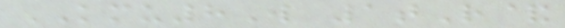KMU8W 1tR&
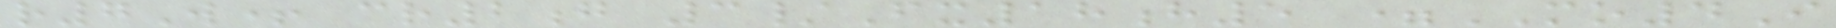r7W+ cr2g 3/Fx18h5 =MO4I
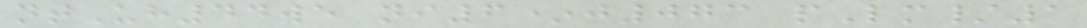ntUh44we ni6*j073 pLm/1
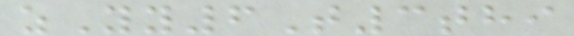zYy6T3thi
